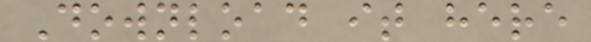Download it here
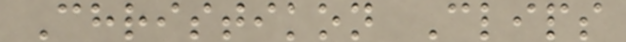Christikon Clips
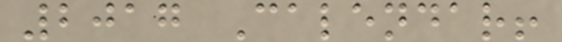2017 Calendar!
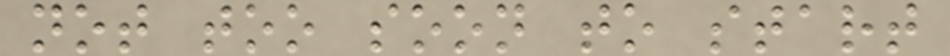not too soon to start
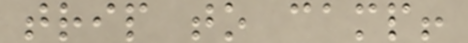trip to camp!
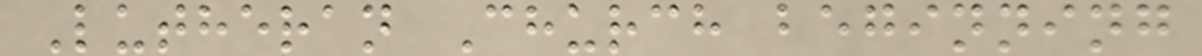Lutheran Church beginning
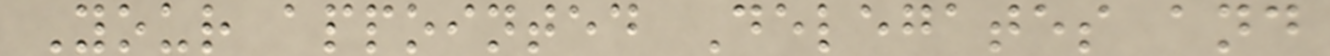Your appointed Delegates and
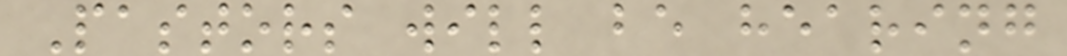Pastors will be hearing
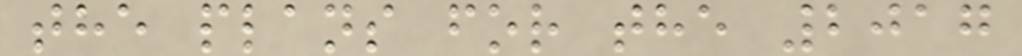the plans for the 2017
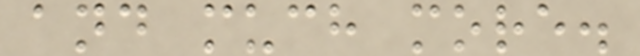and much more.
